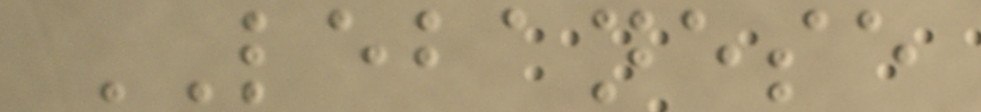LEBANESE
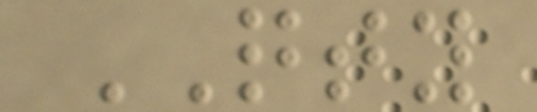QTY
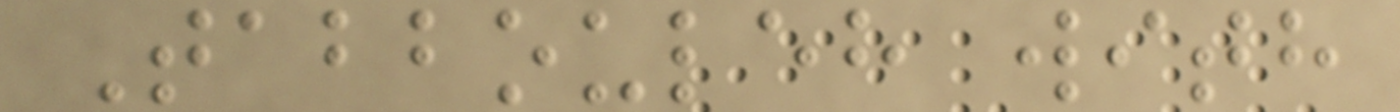Tabbouleh with
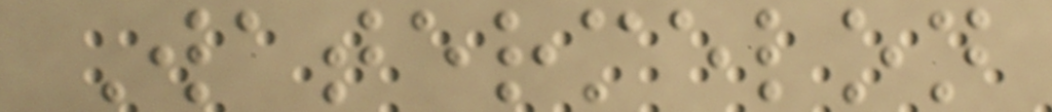Watermelon
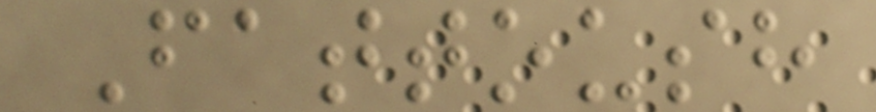Fattoush
